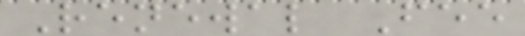Renewal Fee
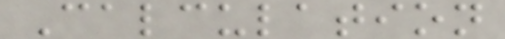Calculation
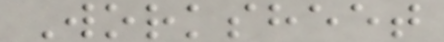Worksheet
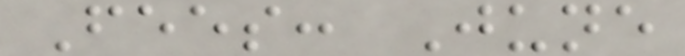Fees: June
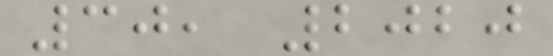30, 2020
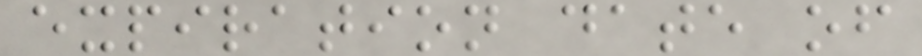expiration date of
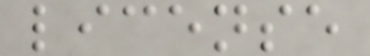license
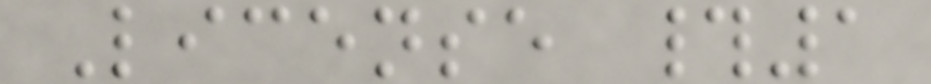License #1
